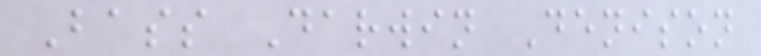Bass Darwin Denison
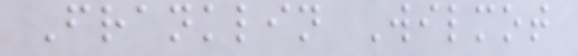Franklin Wilmot
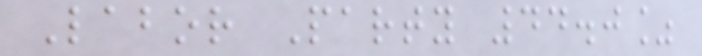Labor Party 44.0%
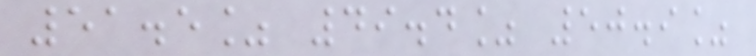51.5% 49.4% 50.9%
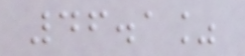46.1%
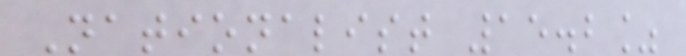Nationalist 15.2%
